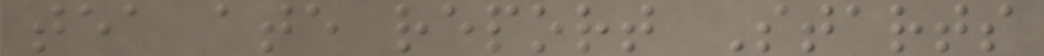tea ate report Starts
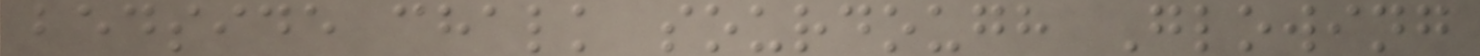bedside chalk sourdough Glowing
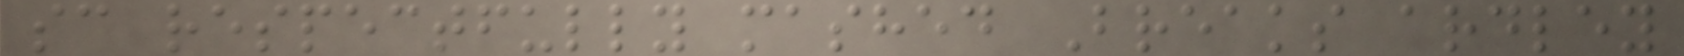sc respectfully mashed Breaks ardley
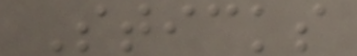Sticks
